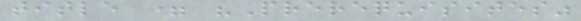title = "Prerequisites"
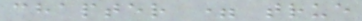chapter = true
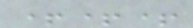+++
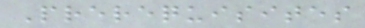Prerequisites
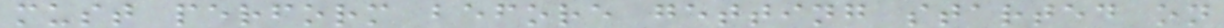must perform before getting started on
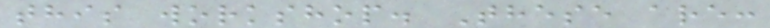this workshop. These are:
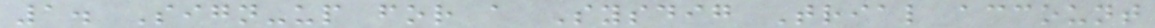1. Sign-up for a Sysdig Trial account
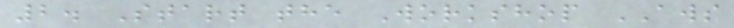2. Start the Workshop AWS
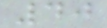40
